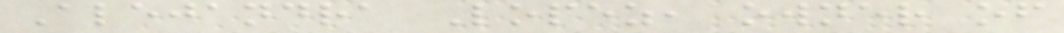Alejandra Lopez, owner of
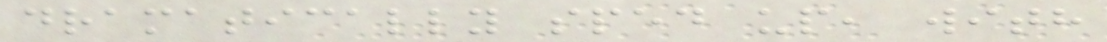dramatically sped up, with
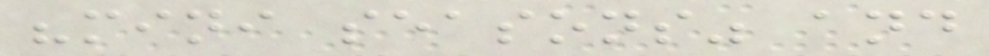"mini seasons" and
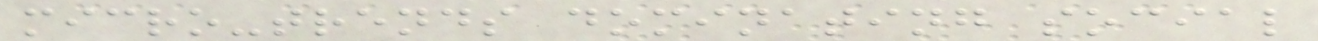micro-trends dominating social
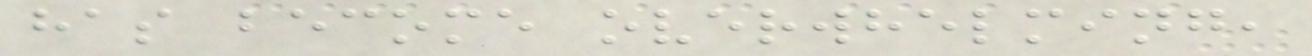has become overwhelming,
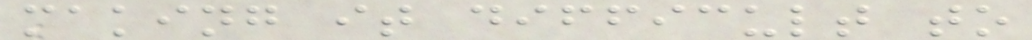making it difficult to
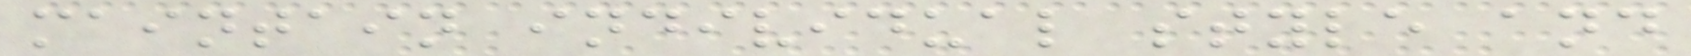maintain individual style and
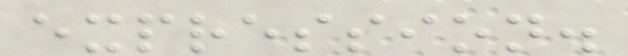expression.
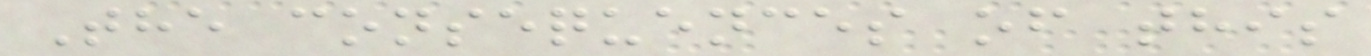The consequences of this
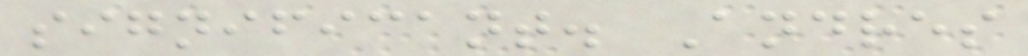significant. Andres
